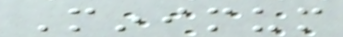Minimum
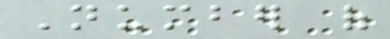Number of
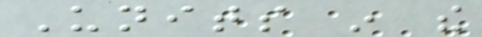Units in the
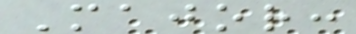Major:
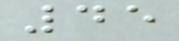45
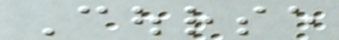Course
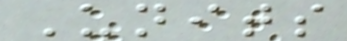Units
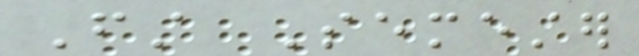First Semester
